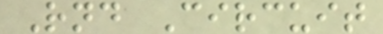Rnd Circuit
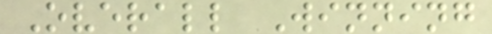Overall Winning
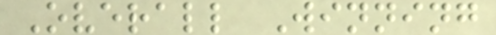Overall Winning
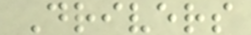Drivers
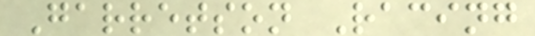Garretson Racing
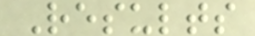Results
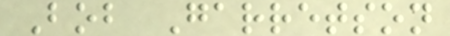Bob Garretson
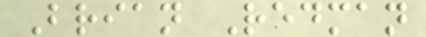Brian Redman
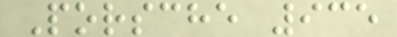Porsche 935
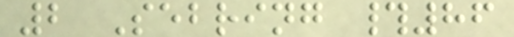2 Sebring #86
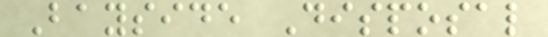Bayside Disposal
